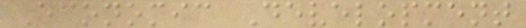Economic Development
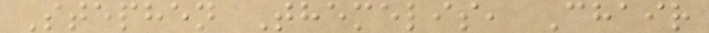Stephen Themelis, Chair
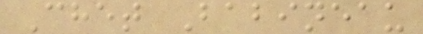Chet Babineau
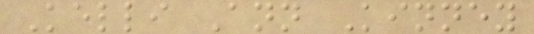Kelli Ann Kinney
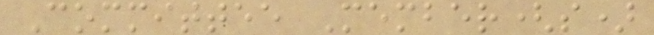Committee Member(s)
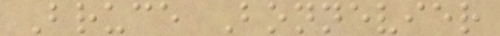Bruce Bonnevier
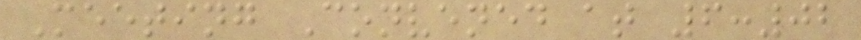Meeting Convened at 6:02
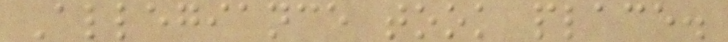Allegiance took place.
